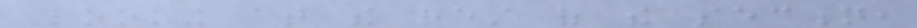Looking at the rest of the section,
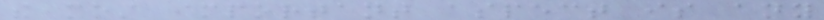the most important aspect is any
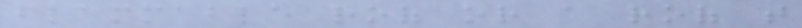flammable roof or a roof that
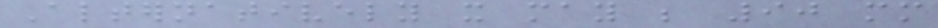Alternatively it may be 90 mm
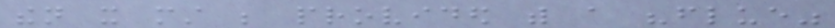then it must be provided with a "flue"
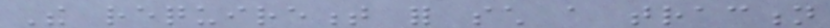The requirement for such a traction
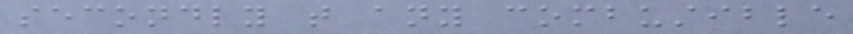secondly that any combustible
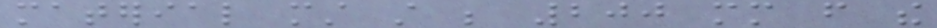material must still be 200 mm from the
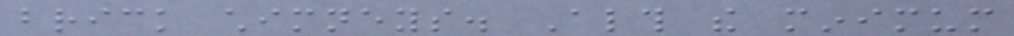brick chimneys. Although the minimum
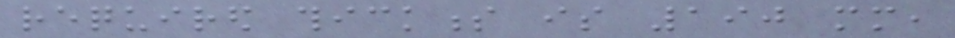required thickness is 190 mm,
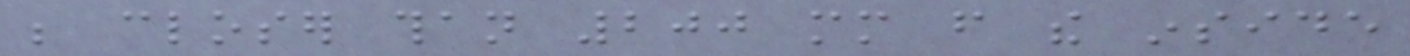be closer than 200 mm from the inside
